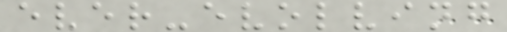ever-evolving
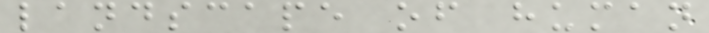landscape of human
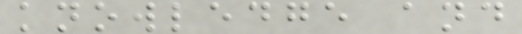knowledge and
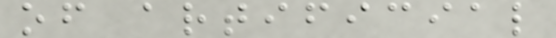of artificial
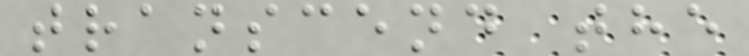transcend the
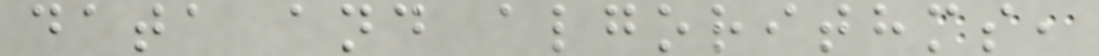data and algorithms,
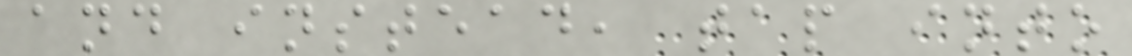and instead, tap into
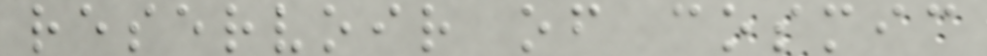reservoir of cosmic
